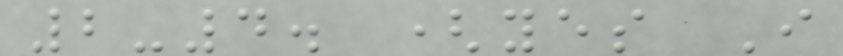2-4. (yes I
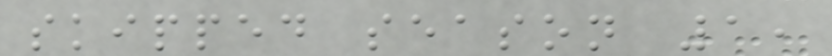skipped season 1,
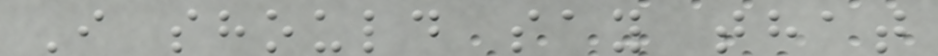I should say that
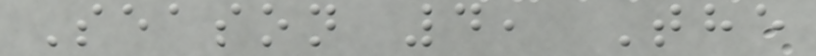Season 4, The
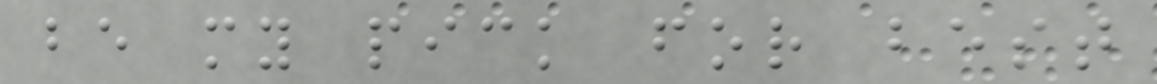be my pick for best
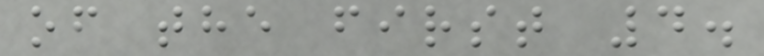of the first 4.
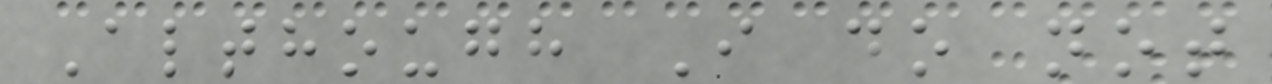Although I do not
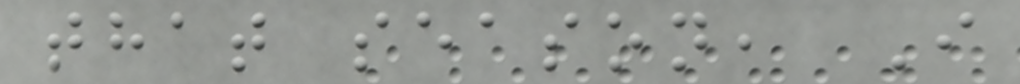that season, I
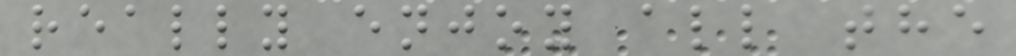really enjoy all the
